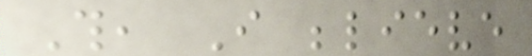This, I believe
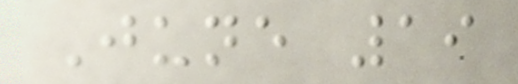June 19
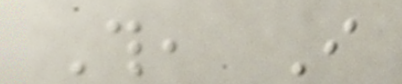This, I
